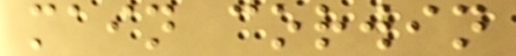main corwin
